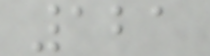121
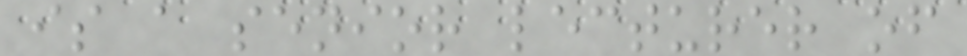is a senior lecturer of
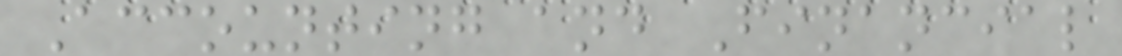Accounting and Financial
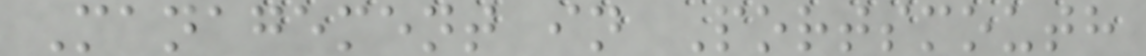Management in Portsmouth
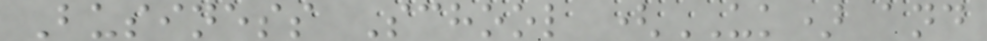Business School (UK) and
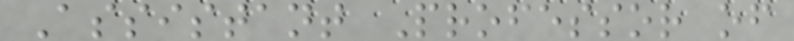Assistant Professor of
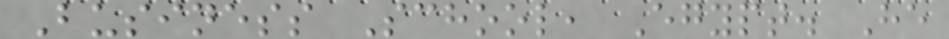Business School, Egypt. He
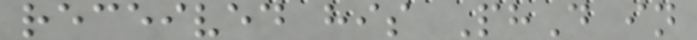received his PhD in
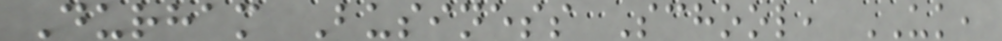Durham Business School, UK,
